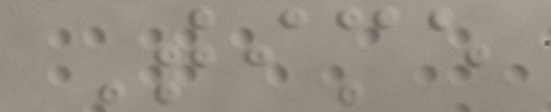Time
